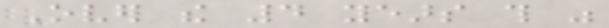Over the 4 years this was
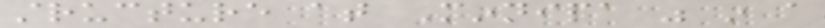structure at Minnipa was in a
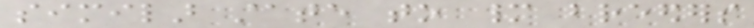similar state to many breeders
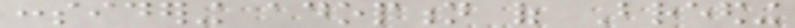considering adoption of Breeding
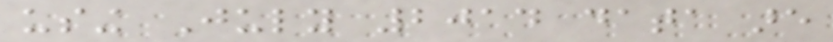using July 2014 data are
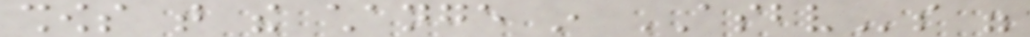shows that the change in ASBVs were
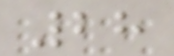28
